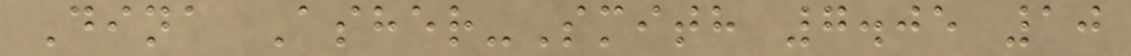Dina Asher-Smith 7.05 10
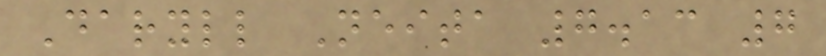Daryll Neita 7.13 7
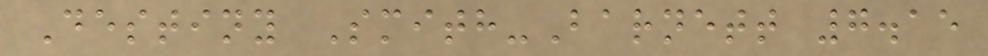Destiny Smith-Barnett 7.15
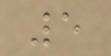5
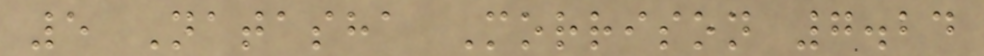5 Natasha Morrison 7.24
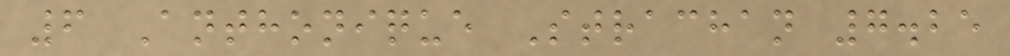6 Anthonique Strachan 7.25
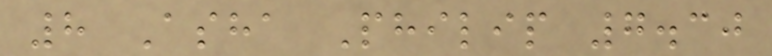8 Asha Philip 7.30
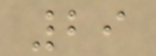29
